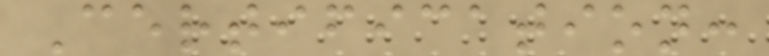Certification:
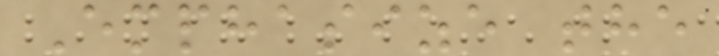Emphasize the
